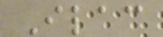Ilac
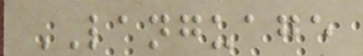LANGUAGE
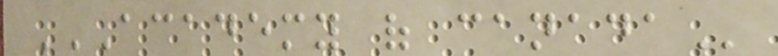ACADEMY OF CANADA
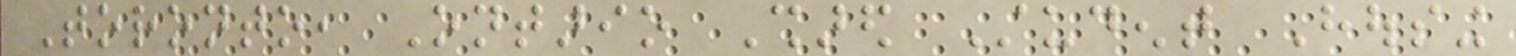Toronto, Ontario Shared Student Housing
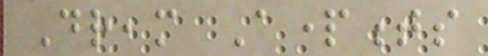Dream Apartments
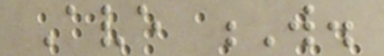Ave W.
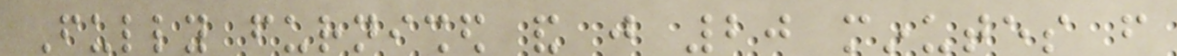Fully furnished and just 20 minutes from
